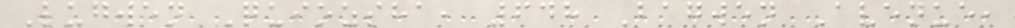Lugwen Quiozsha, 648 Bagwen Avenue,
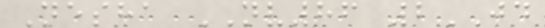Nesha NV86 2JD
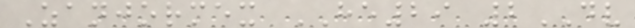Zanjormex HE29 2DV
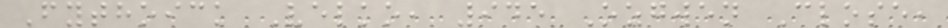Fythoick Velko, 945 Ozgwen Close,
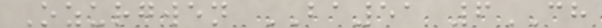Ozurgwen BA51 6CH
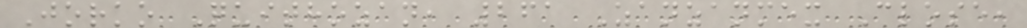Jorko Quithozan, 261 Zanzanmex Close,
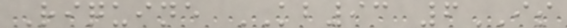Riquine KB93 6IS
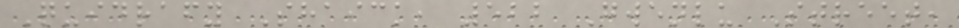Quidrafy Shaick, 522 Gwenlu Street,
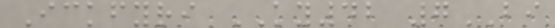Ickfyri KY42 7BI
